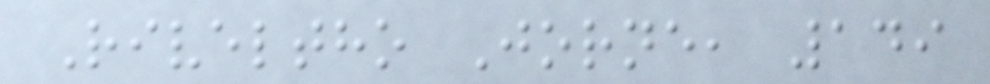Riveltho Jorne, 149
